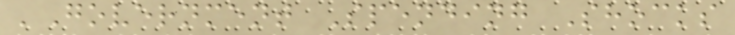'Government Spending Shocks
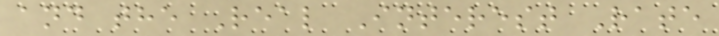and the Real Interest Rate
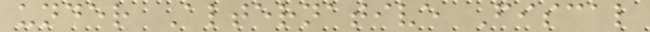under Alternative Fiscal
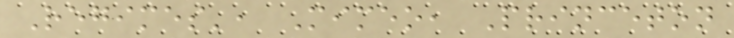Regimes', Mimeo, Princeton
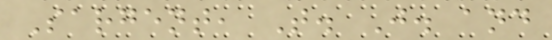Sargent, T. J. and
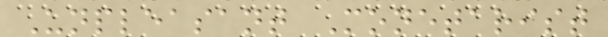Unpleasant Monetarist
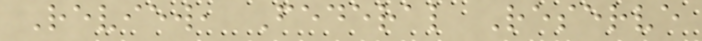Review, Federal Reserve
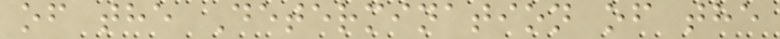of the Determination of the
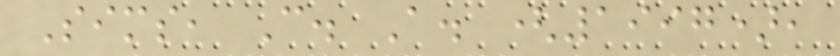Sims, C. A. (1997),
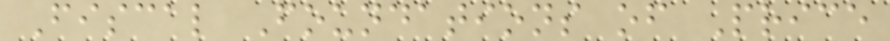Fiscal Foundations of Price
